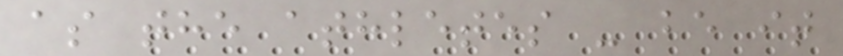as the athletes - be it
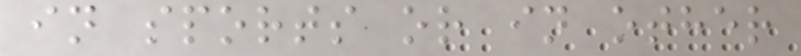in sports or in other
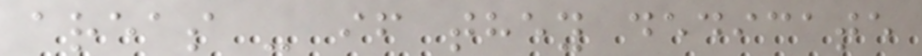areas - if they dedicate
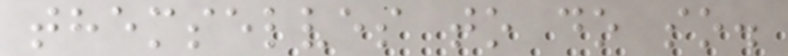themselves to do so.
